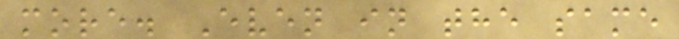more. Even in the same
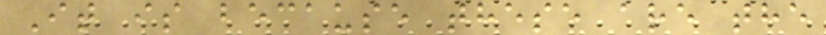It is because these are the
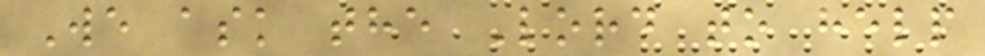We ask the Lord to help
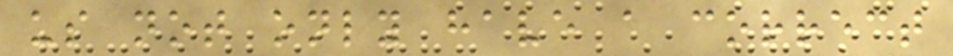us not only have a correct
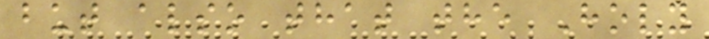but also that the Holy
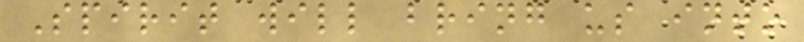Spirit will bring us into
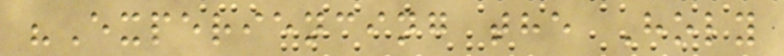"Experiencing the Holy
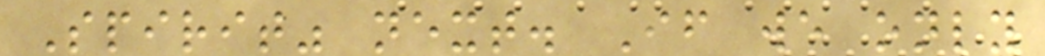Spirit" next. If we only
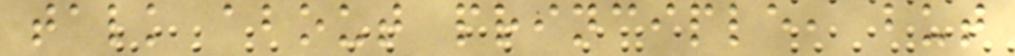talk about principle, but
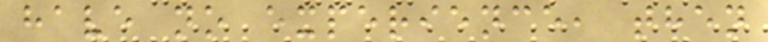have no experience, then
